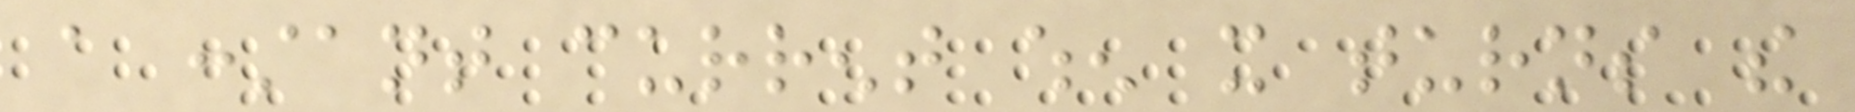a constant current when it turns the
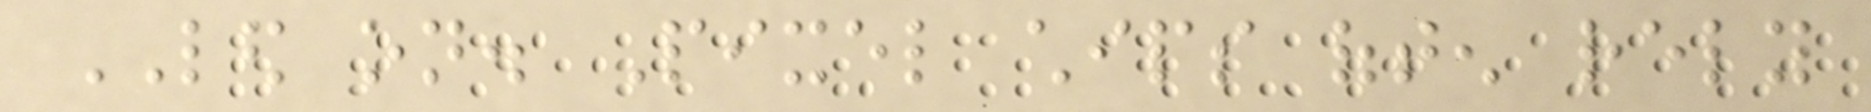LED on. Pixel chips often rely
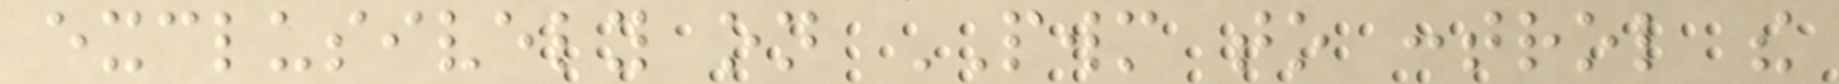exclusively on PWM to control the
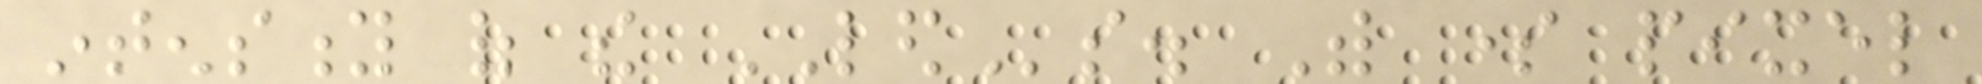intensity of the LEDs. With some pixel
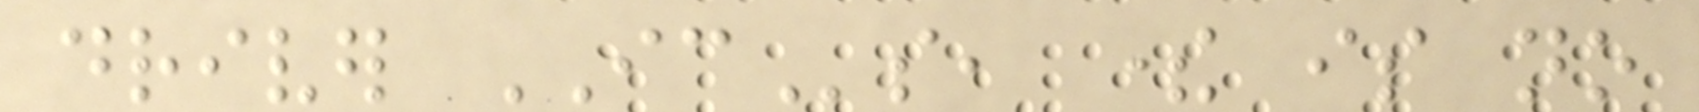driver ICs, there is no
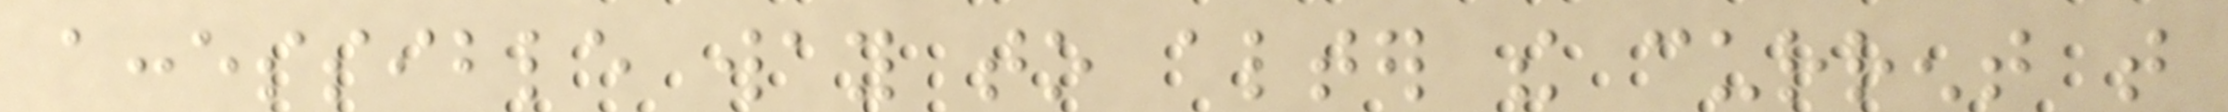accessible way to alter the current that
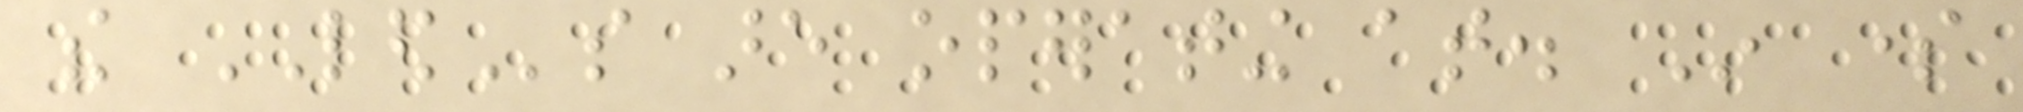the LEDs are operating at. In some
